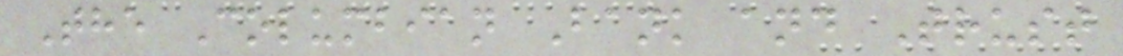The Columbian Bank and Trust
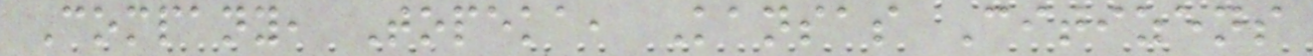Company, Topeka, Kansas Citizens
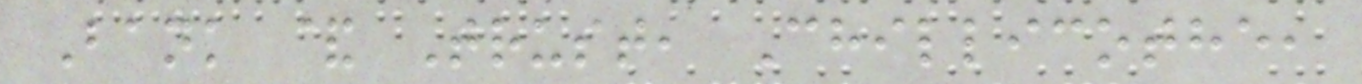Bank & Trust, Chillicothe,
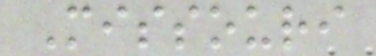Missouri
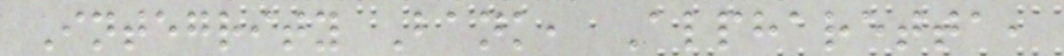Integrity Bank, Alpharetta,
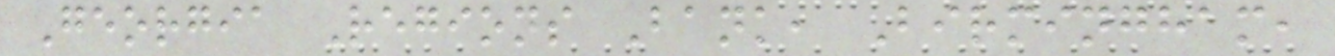Georgia Regions Bank, Birmingham,
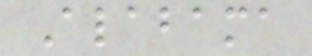Alabama
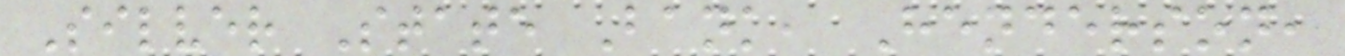Silver State Bank, Henderson,
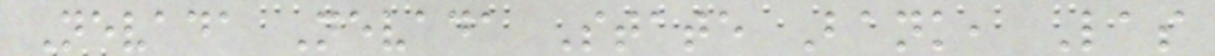Nevada Nevada State Bank, Las
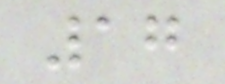17
